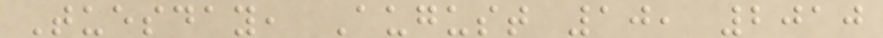Tuesday, August 10, 2010
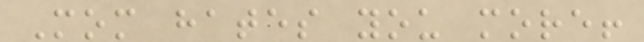Mom hates you more!
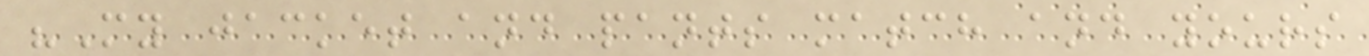"My jacket and pants match and yours
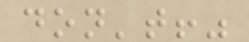don't!"
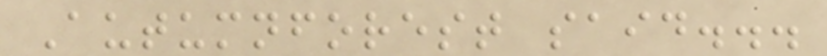Autumnforest said...
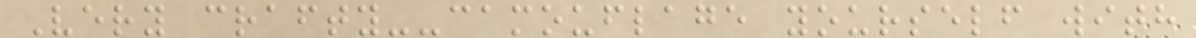Very crafty--camouflage yourself with
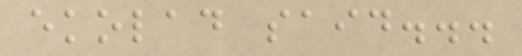ekolad said...
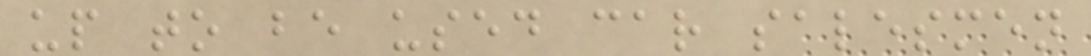up to be used car salesmen
